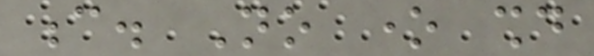c. No one should
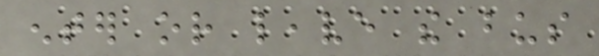enter or leave the bus
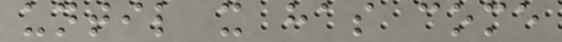until it has come
